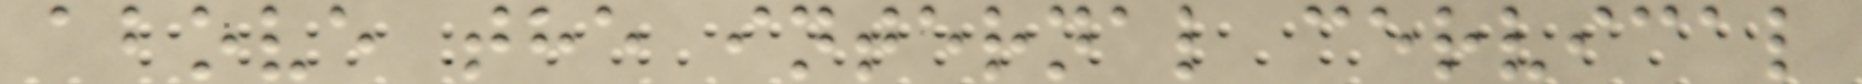above the internal cervical
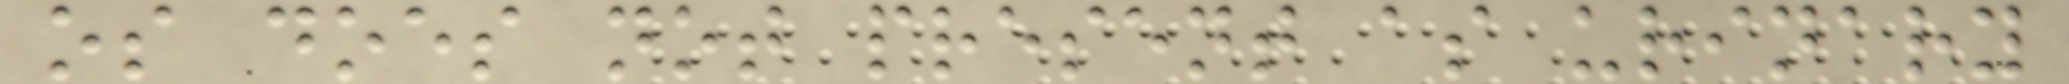os does not present as urinary
